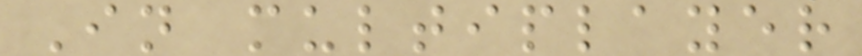In multiplayer
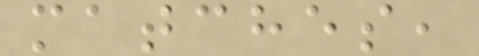matches,
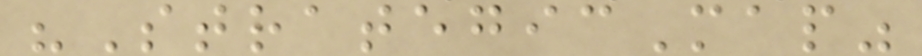"StrategicMap"
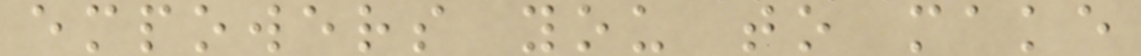empowers you to make
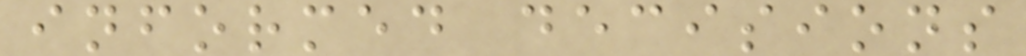informed decisions
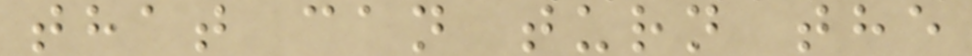that can turn the
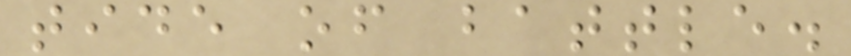tide of battle.
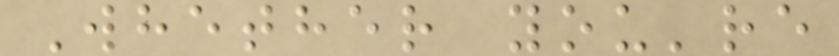Whether you're
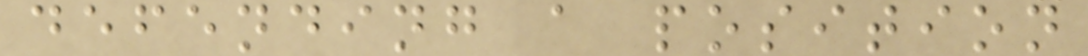defending a position
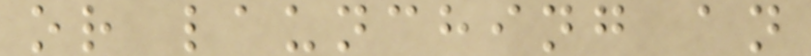or launching an
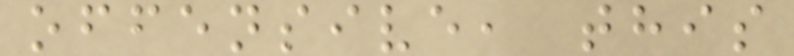offensive, this
